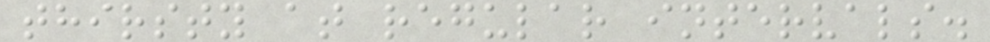thirsty at regular intervals.
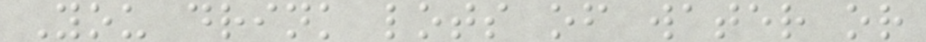You drink lots of water or
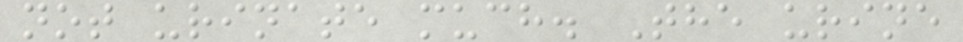not urinate much. The urine
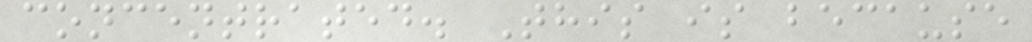concentrated. This is because
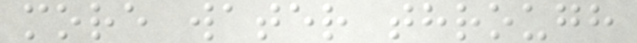more water through
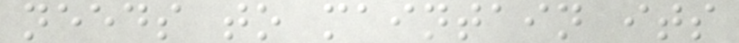needs to maintain its
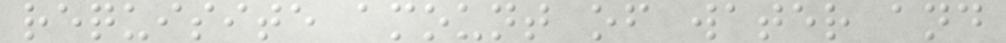requisite amount of water and
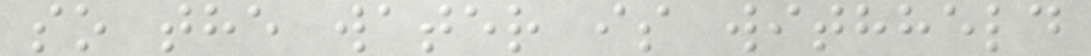so the water is withheld
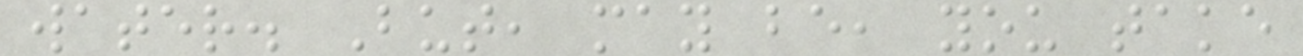water. But, may be, you take
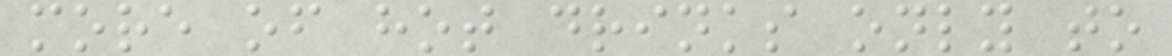more of hot drinks only to
